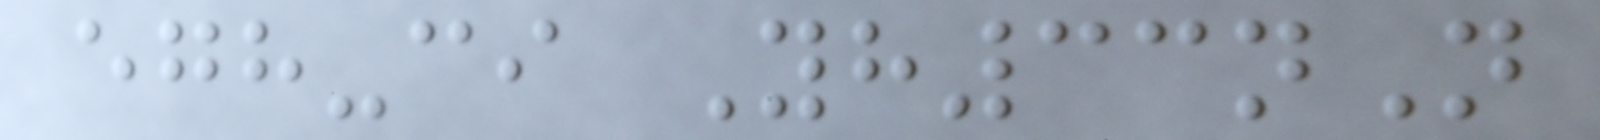egh-ci Yh33nN
